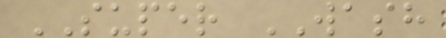SUPER WASH
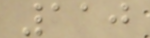110
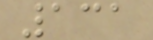131
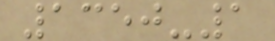1350-1
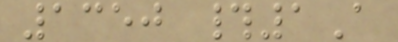1350 #1A
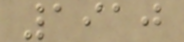1910
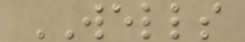WELLS
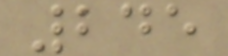245
